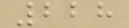228
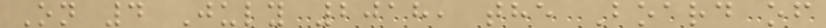On 4 July 2018, the Board of
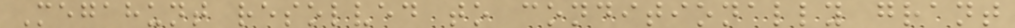Megahunt resolved to conditionally grant
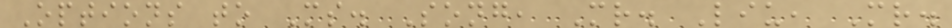Options to Ms. Song, Mr. Liu, Mr.
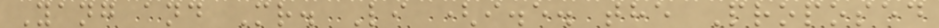Yang and Mr. Li (i.e. the Proposed
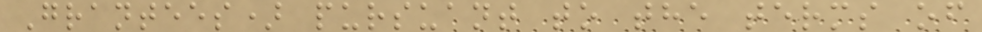Grantees) pursuant to the terms of
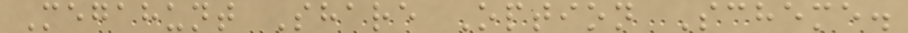Megahunt Share Option Scheme.
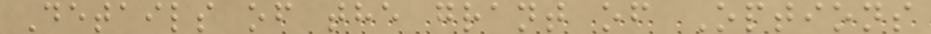Details of the grant of Options
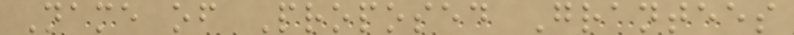Name of Proposed Grantees
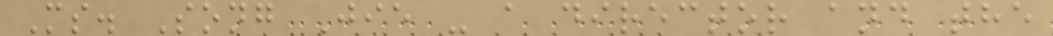Ms. Song Jie - a director and the
